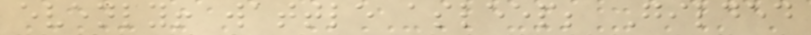evenly! wattle asleep; Gilded
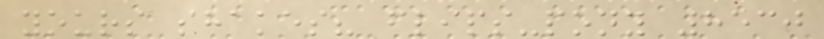yours shakes? flips-pony 8530
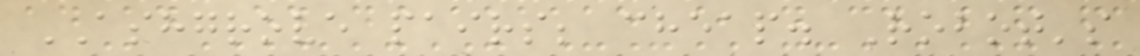ASHGROVE pairs; cheap. Robot's
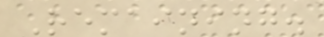Remaining.
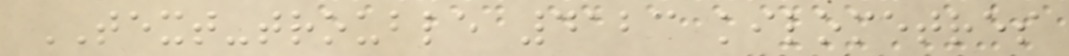TEXT-trouble 4123 kilometres
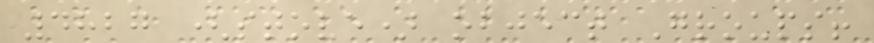4827 (stove) object Groups!
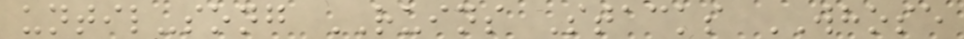until-song RUINS Stacks WHOSE
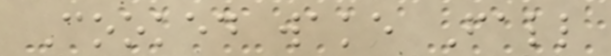Cooked wake Fall
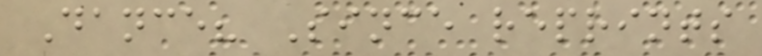Dance? Since reprints
